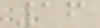16
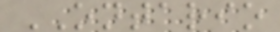ONTARIO
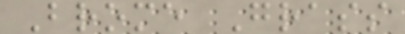Brome Grass
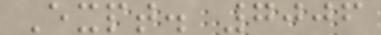Expt. 7006
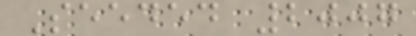Seeded 2007
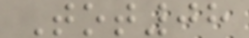Tot08
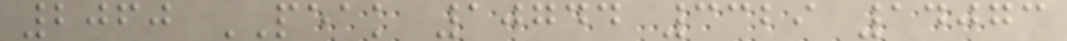2060 PEAK 10744 3329 14073
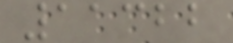11322
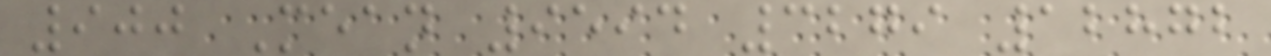900 Mean 9594 3279 12872
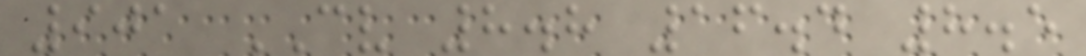901 CV 8.8 16.4 8.5
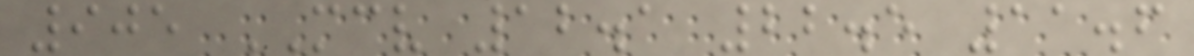905 MCV 12.1 22.5 11.6
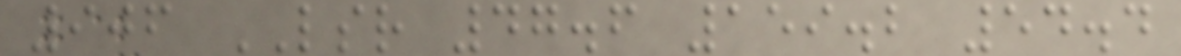906 LSR 47.6 159.2 54.4
